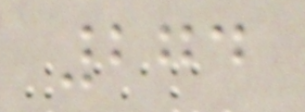274
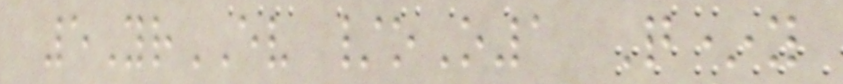5YrEV /oO1 Q*y
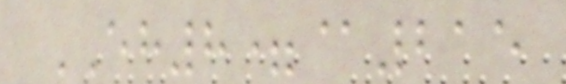EH8=@215
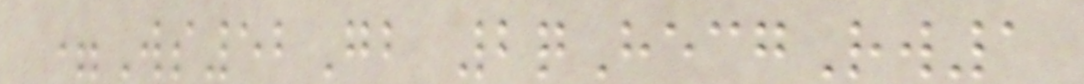=Ws52Gb 2qHecgRw1
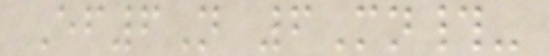Ef6N 6Mn#-
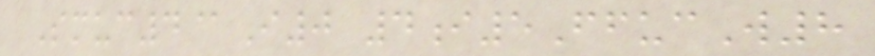Smuc4@I0 4i5FfucW8
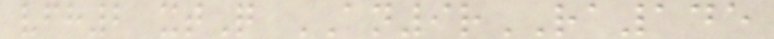vfh2 xtQ AN9rRA145
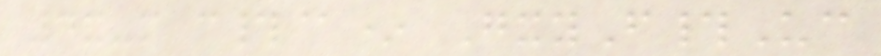4x-m c#@* GxyF#Uc
